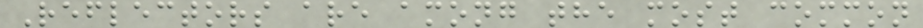Reflectors are among the most common
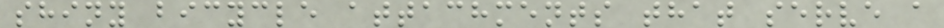shiny bicycle attachments that serve a
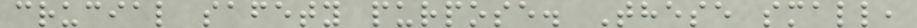crucial safety purpose. These small,
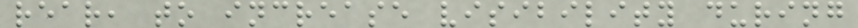rear, to increase visibility during
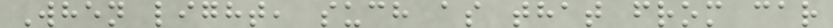When light, such as that from car
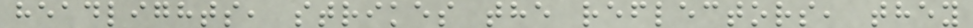headlights, strikes the reflectors, they
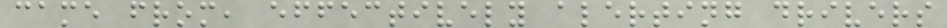came from, effectively alerting drivers
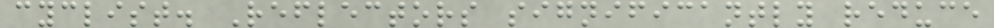cyclist. Reflectors significantly reduce
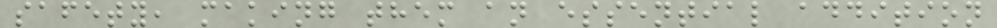safety, making them an essential addition
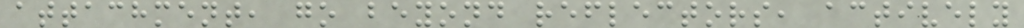attachment, go beyond reflectors, actively
